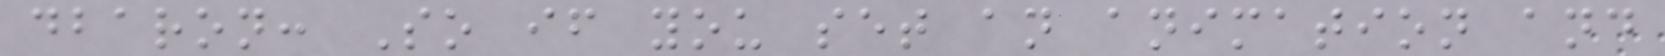dbaron: So if you set an animation and
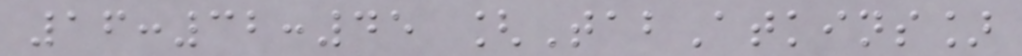16:32:45 [TabAtkins]
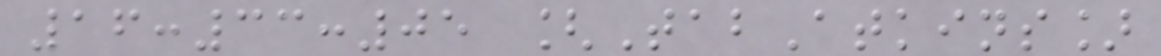16:33:05 [TabAtkins]
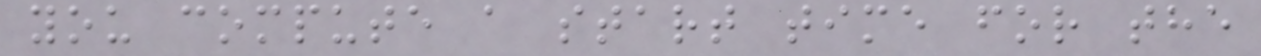you compute a start time for the
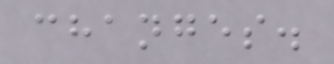changes.
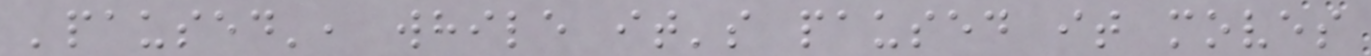'paused', while it's paused it moves
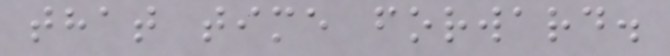that time forward.
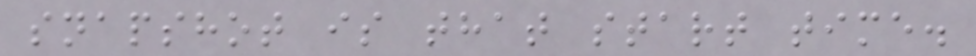snapshot is that start time.
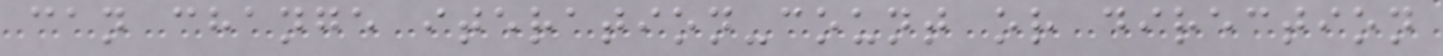can change iteration-count or direction
